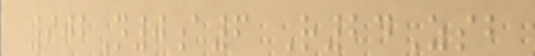902N0a6 R24Zsb
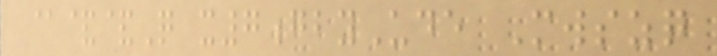@&&Q x7gbyUde Mwszq
